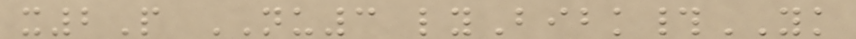x2P NU3 lyBibk#YK
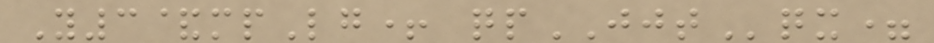Y3&mpLg+ qpJJTqx=
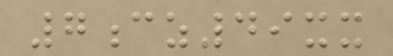7cz49xx
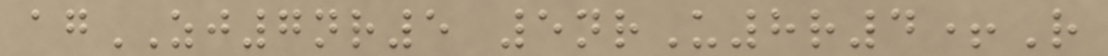agZJ7nr5 5nrU8r4+R
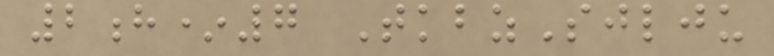2h*7 TkbzSjlju
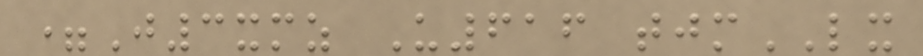=J3xmz U616 tjmLX
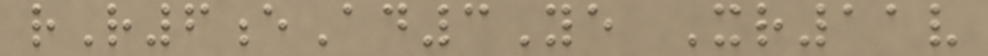rR6eAd3Ye Xr11v
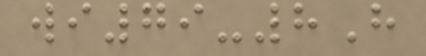wi79-8H
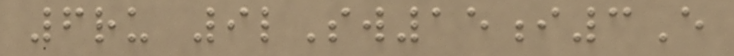6ru 9lSw15i3E
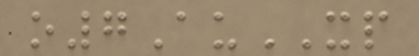o7AuXP
